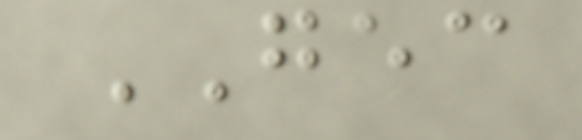GEC
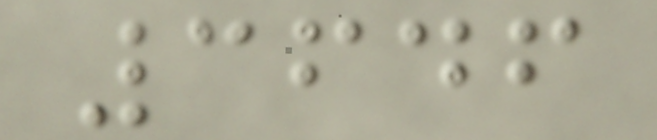3646
